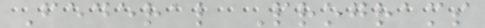Federal Programs
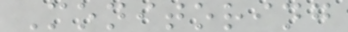Monitoring
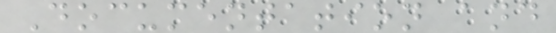Documentation and
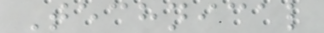Technical
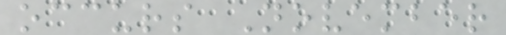occurs November
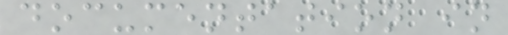documentation in
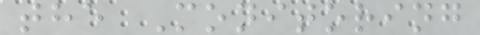the Monitoring
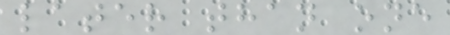later than one
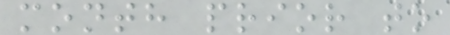month prior to
